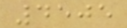4505
